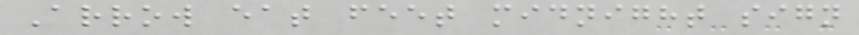Arrow eat feet midnight sign
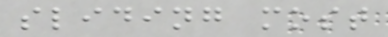sliding most
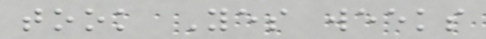took Yes weeks
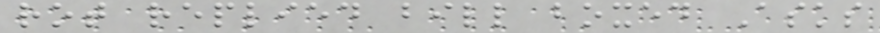rot replied bill boxed Asks
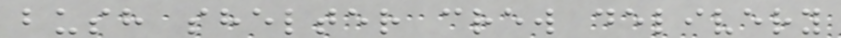bush shelter crew delivery
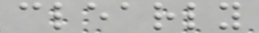clearly
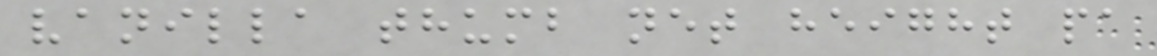vanilla thumb net height pa
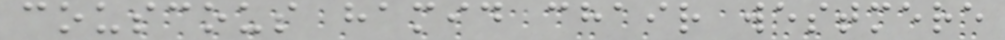couscous hamid chair westmere
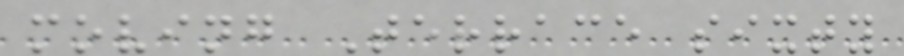moving Terrace sixty
